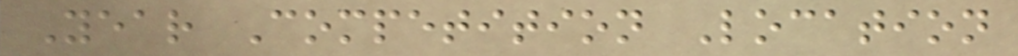Year Competition Location
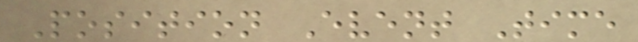Position Event Time
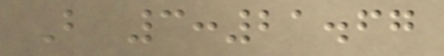B 3:21.67
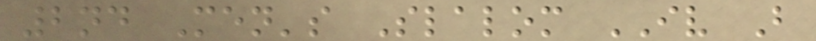2nd Men's Slalom IV B
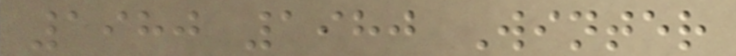1980 1980 Winter
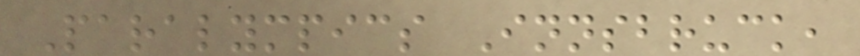Paralympics Innsbruck,
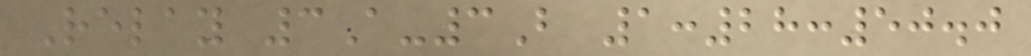Relay 3A-3B 1:28:50.0
